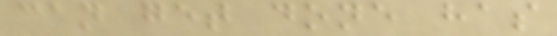can get done has
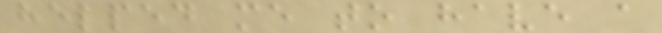helped me to have a
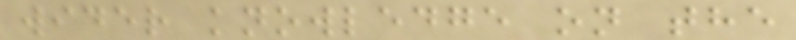wider knowledge on the
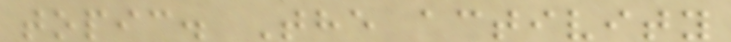topic. The activity
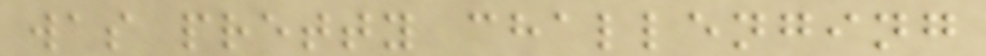was pretty challenging
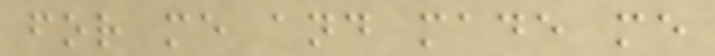for me and made me
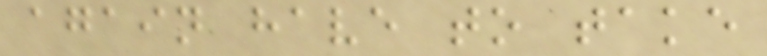again have to take
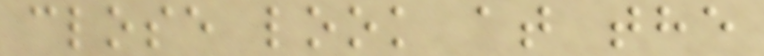close look at the
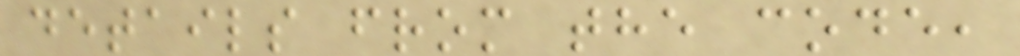details from the code,
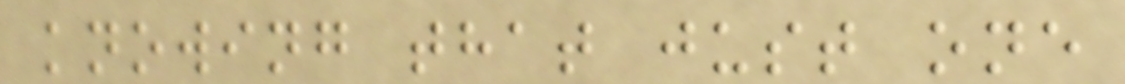knowing that just one
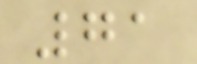71
